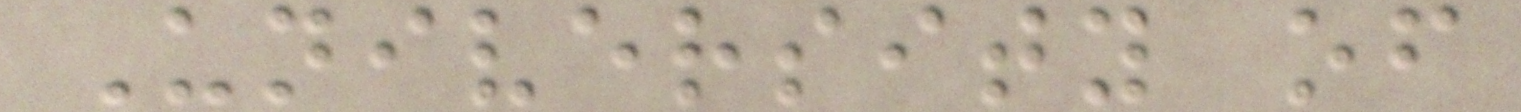University of
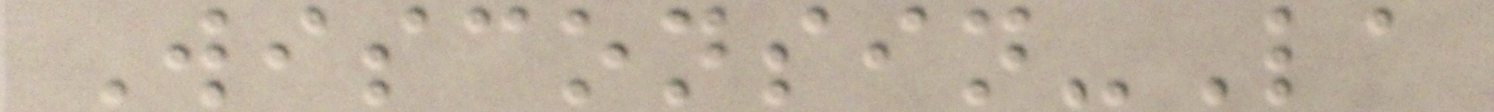Wisconsin-La
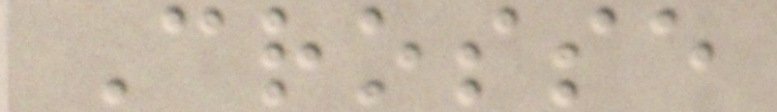Crosse
